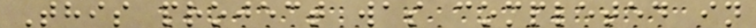This project was completed in
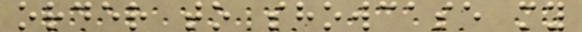order to showcase my
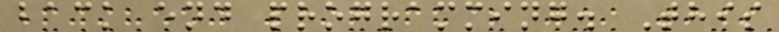back end programming. This
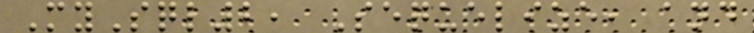MySql2, Sequelize, and
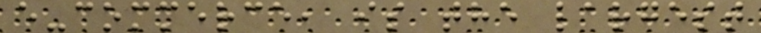e-commerce, is the largest
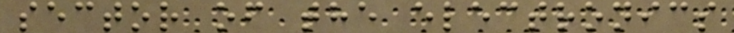sector of the electronics
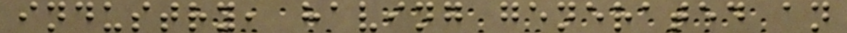industry, having generated an
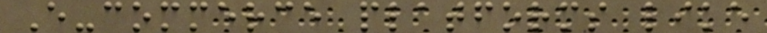E-commerce platforms like
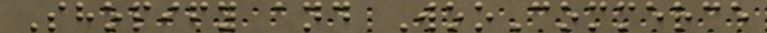Shopify and WooCommerce
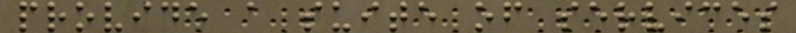provide a suite of services
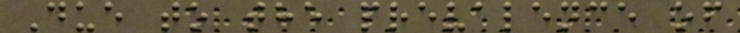Due to the prevalence of
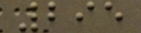295
